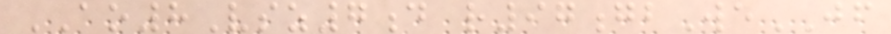AO8Vsz7d r97gbWeJF
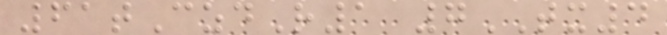61tCzdR1 7TX4
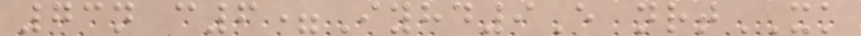73n c6=Iyhd9E nrtXK
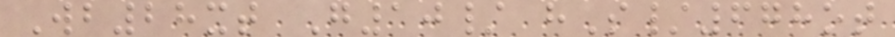Wb28xt G10/ hS/678ot
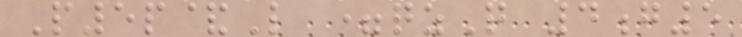P5p&L =qzQ 4g5
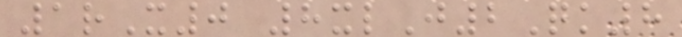1rX0 8xlJ2Qk8
